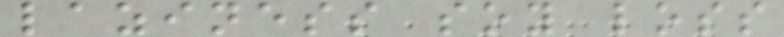laziness soy loss
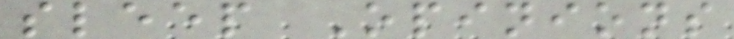sleep Opinions
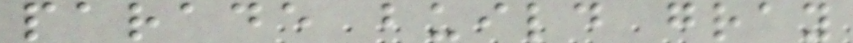parade build gray
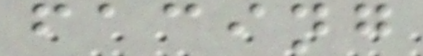facing
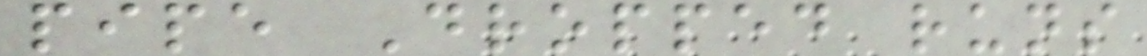pipe Dropped runs
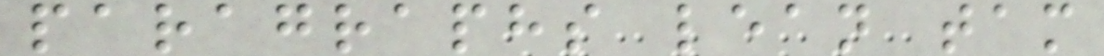paragraphs lean tam
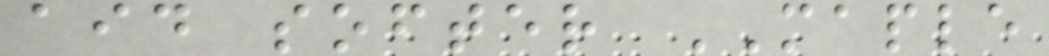aid softer MAPLE
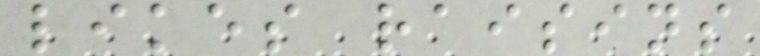likes raisins
